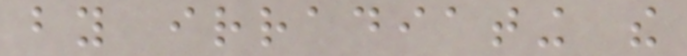by irradiating the
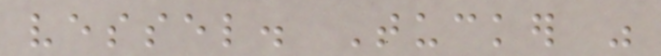vessel. Tucker was
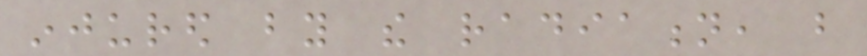injured by the radiation, but
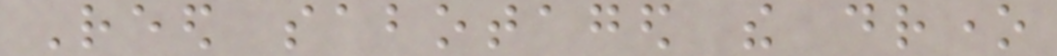Reed sabotaged the drone
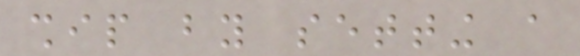ship by setting a
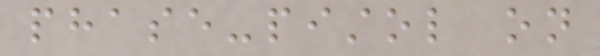phase-pistol on
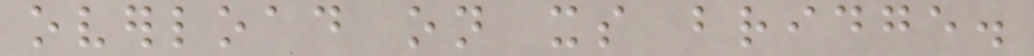overload on its bridge.
